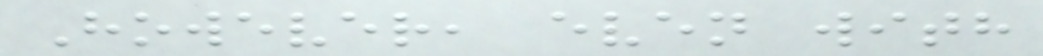However, even with
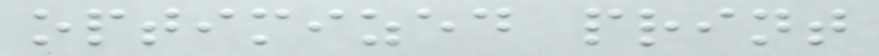optimized print
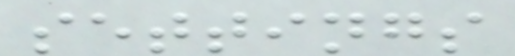settings
